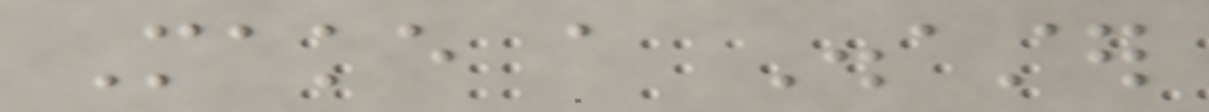Make a Disaster
